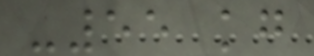-55 kg
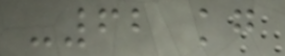-62 kg
